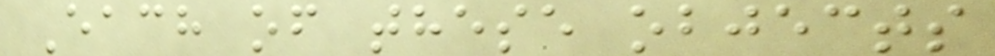Each of these objects
